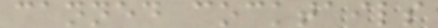canned cocktails
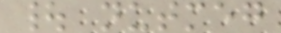| nutmeg
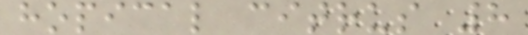hopical citrus 8
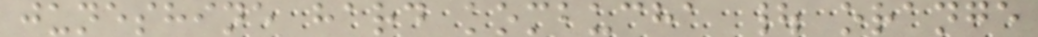juneshine hard kombucha | orange
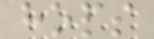hops
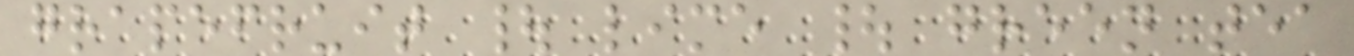grapefruit | lime | green tea
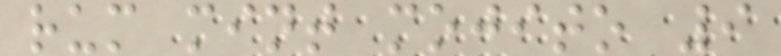rum mint mojito 9
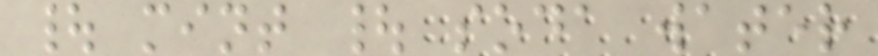| mint | soda water
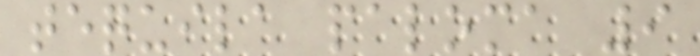tequila paloma 9
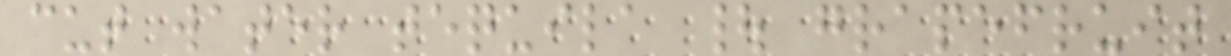cut water tequila | grapefruit
